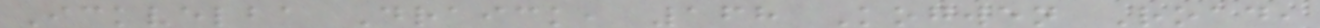Ickvelba Draick, 168 Kogwen Road,
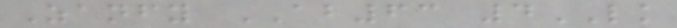Zanfy AB63 4LK
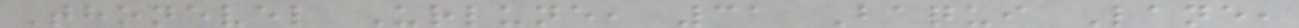Thonevel Urlune, 31 Baqui Lane,
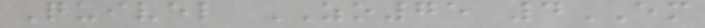Quivel ZO75 4EM
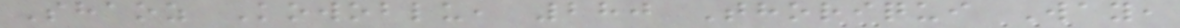Shaoz Kowoblu, 280 Thoriqui Way,
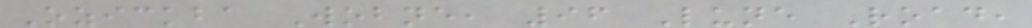Ozickba Wobne, 96 Lune Road,
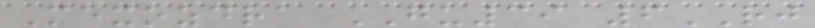Mexozdra GU39 6RJ
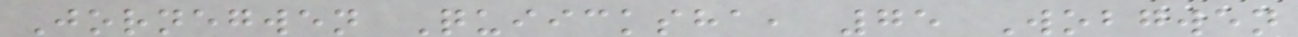Jornegwen Quiicksha, 75 Wobgwen
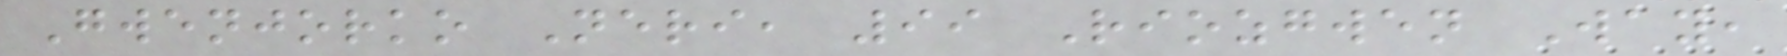Gwenjorko Neri, 99 Riozgwen Way,
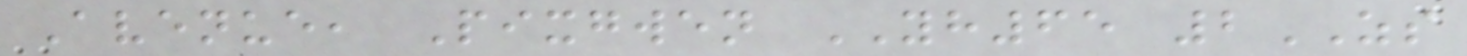Avenue, Pixgwen YH65 2ZS
